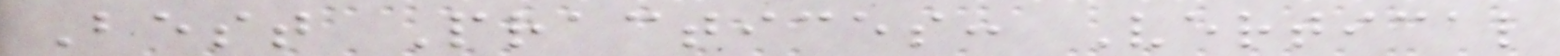Best Practices: Vertical
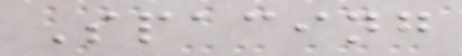Spacing
